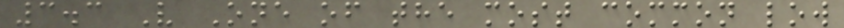3.3 V One of the most common low
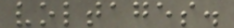voltages.
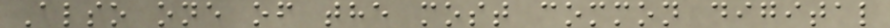Also one of the most common digital
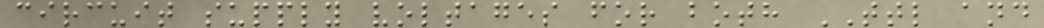circuit supply voltages for both TTL and
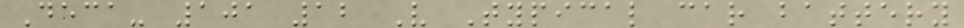Deca- 101 12 V Typical car battery
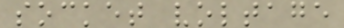socket voltage
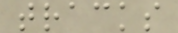tracks
